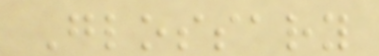Glossary
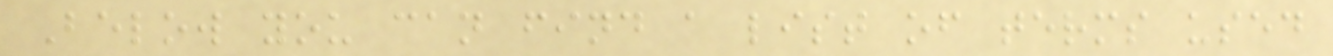Below you can find a list of terms used
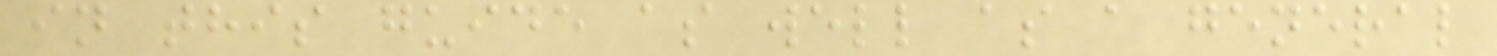in this guide as well as a general
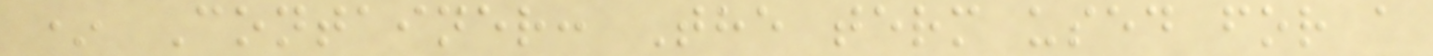* Container: The term used for a
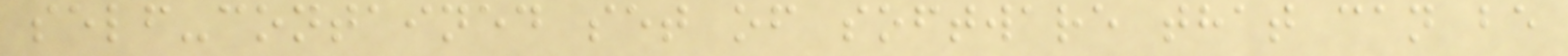self-contained set of software that can be
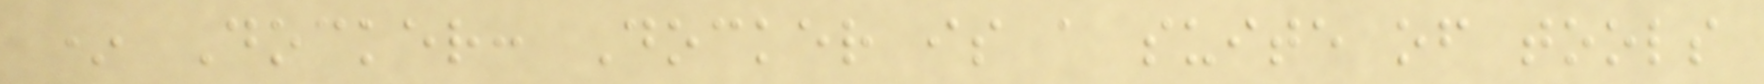* Docker: Docker is a suite of tools
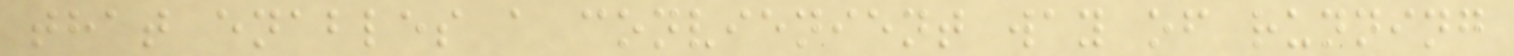that enables a convienient way of running
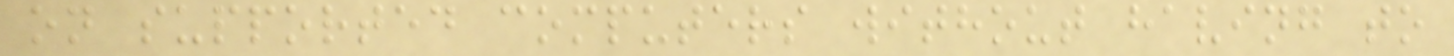on supported computers without having to
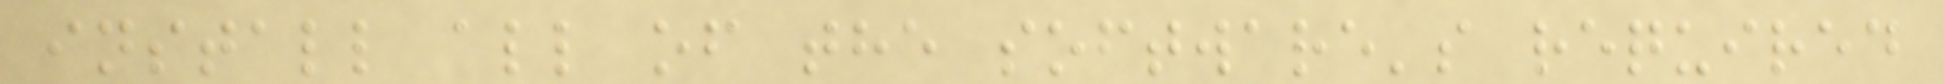install all of the software's required
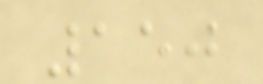150
